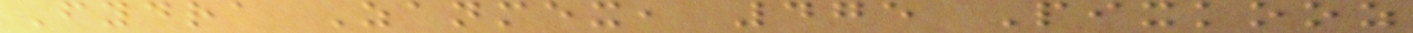Fydra Zanmex, 475 Pixkooz
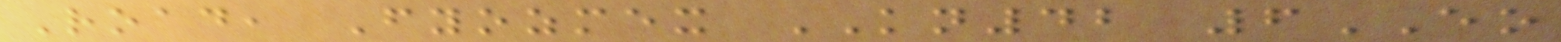Road, Fyozmex KN42 6EO
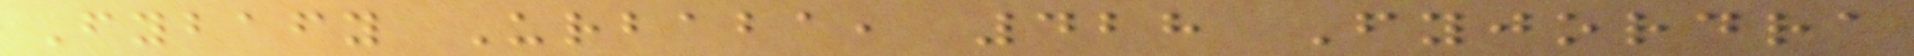Fybafy Urbaba, 428 Fyjordra
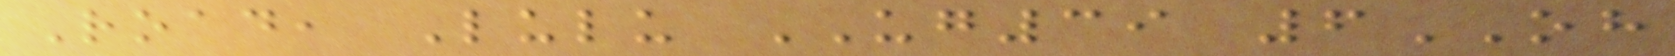Road, Lulu UG39 6OH
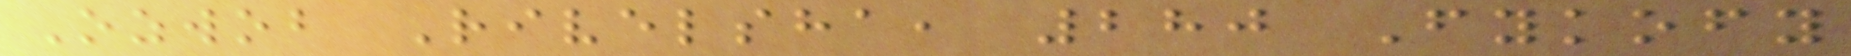Ozwob Rivelsha, 280 Fykofy
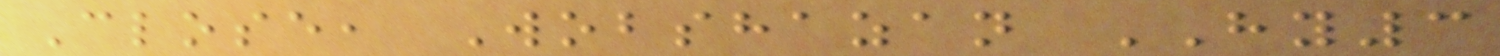Close, Wobshazan HY3
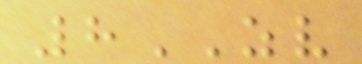8ZV
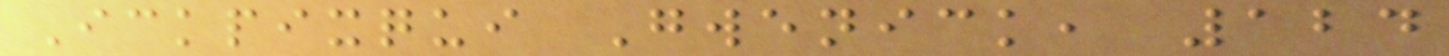Ickpixqui Gwenick, 124
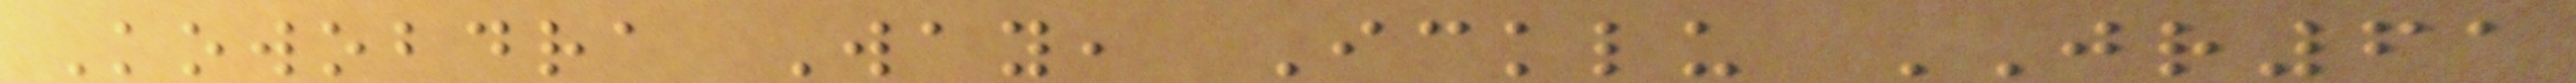Kowobdra Way, Icklu JR61
